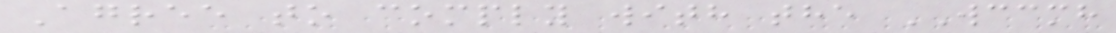Agree to comply with the WCCMH
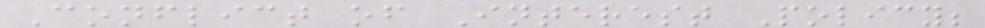Conflict of Interest Policy;
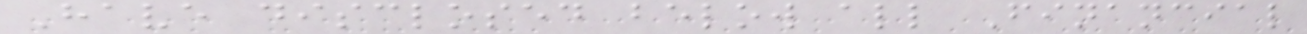Have disclosed below all Financial
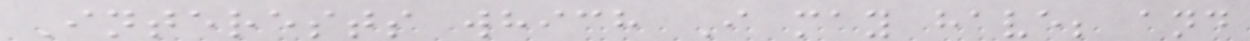Interests which I may have; and
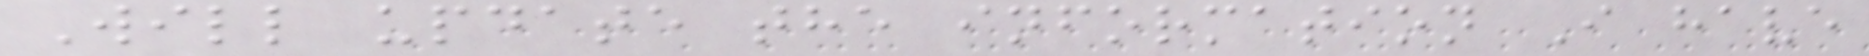Will update the information I have
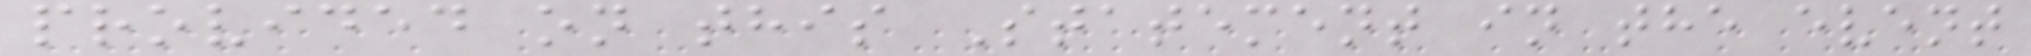provided on this Statement in the event
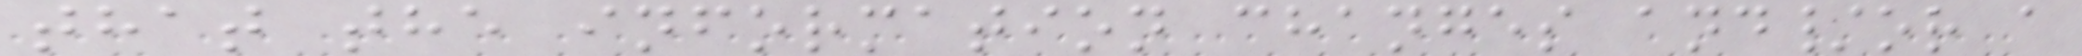that the information changes and/or a
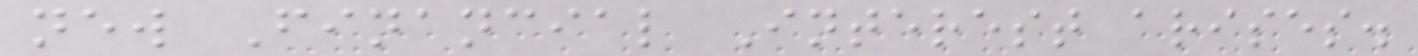new Financial Interest arises.
